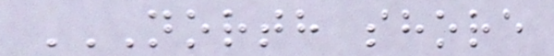NORTH SHORE
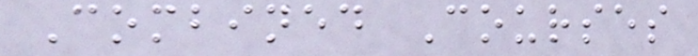Combined Courses
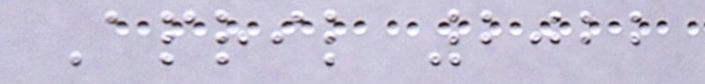April 2022
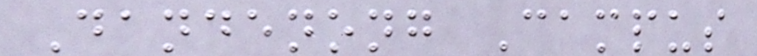Dandenong Campus
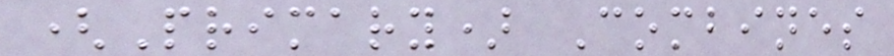(Primary) Combines
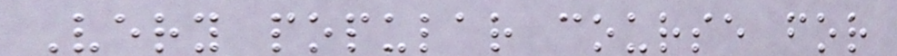Very popular course for
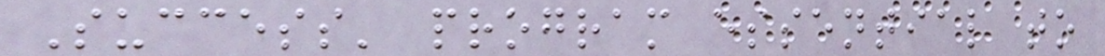Success' program essential to
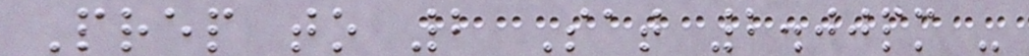Prep to 2 Sat 2.00pm -
